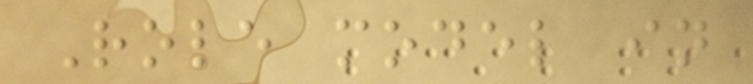Role model in
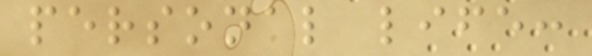personal life:
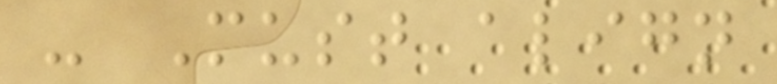- Must align
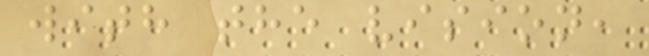with the vision,
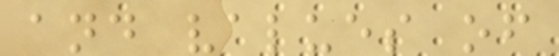and values of
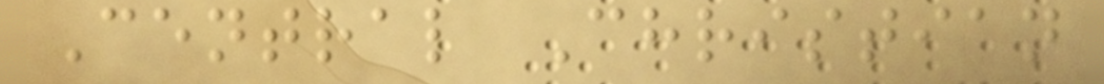Central Christian
